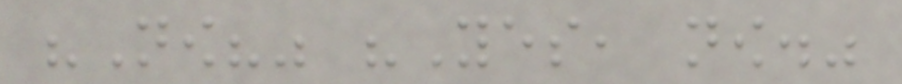"Now?" "Yes, now."
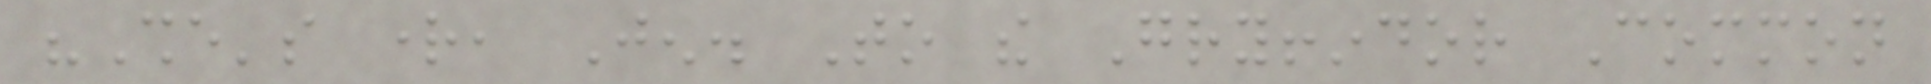"She's right, Jen. To the Gryffindor Common
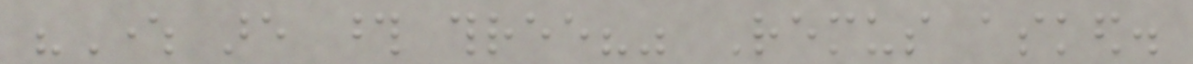"Where are those three?" Remus asked.
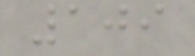109
